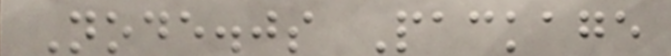Node.js Package
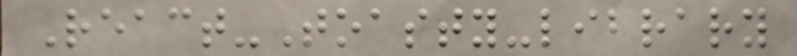React-Toasty-library
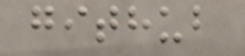github
